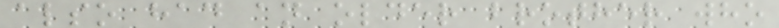also had an older brother who
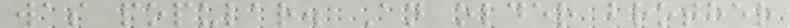was popular. An older brother
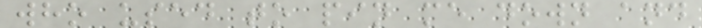who used to pin me down and
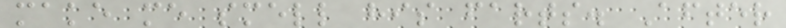make me smell his farts. After
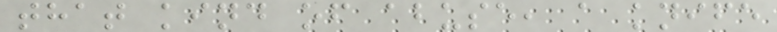that kind of abuse, a knife
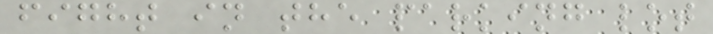fight in the parking lot
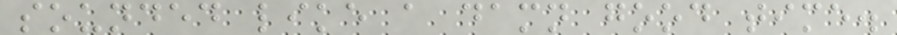sounded like a damn good time.
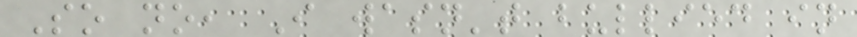So no, I wasn't bullied in
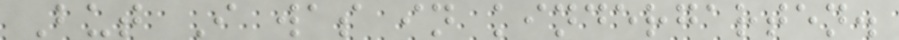But I was in kindergarten.
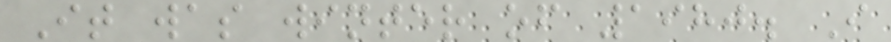It was winter of 1980. I
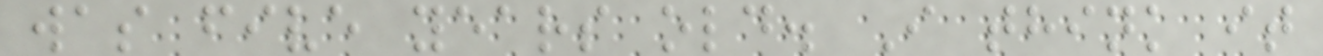was five years old. I think it
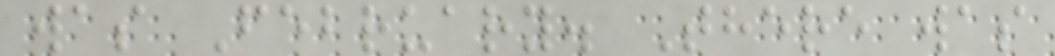was February. There was
